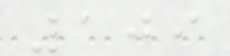109
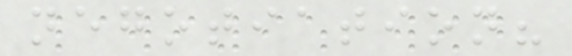negotiation?
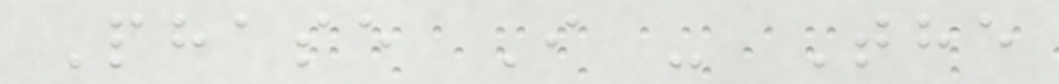Phase I - The
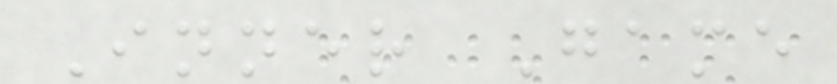Inner Game
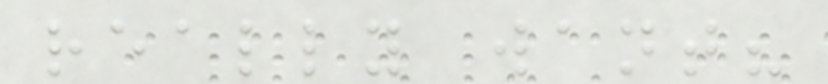really want?
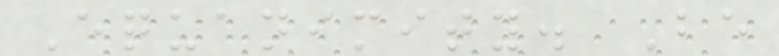Equanimity. Be
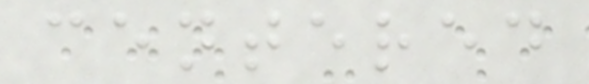centered
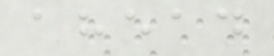ahead
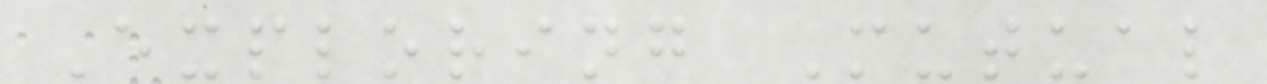Exploring Mutual
